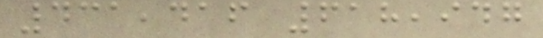431,416 618,947
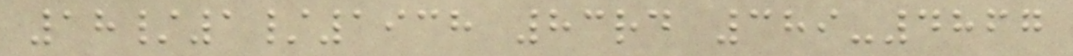18/1/1938 83rd 389-4867
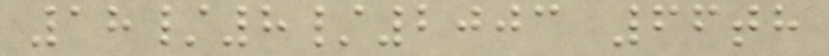18/8/2003 66th
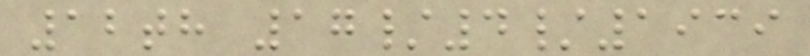12th 17/4/1939
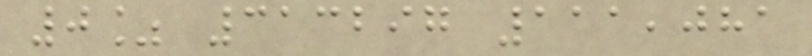0% 313297 111,081
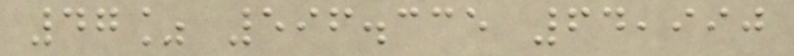47% 596.335 64,990
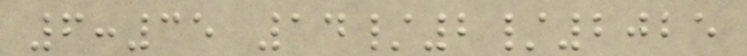6:35 14/2/2025
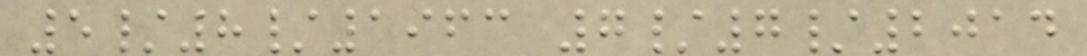5/8/1963 7/7/2014
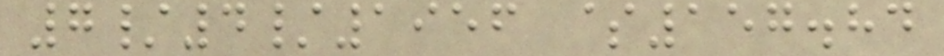7/4/1956 $157.84
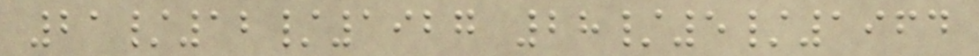21/12/1927 28/5/1964
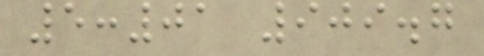5:01 909.7
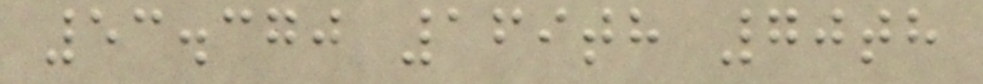53.370 169th 70th
